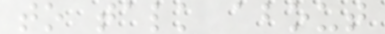to talk about
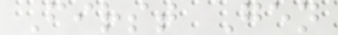First Gen
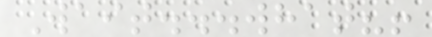Wait...what?!
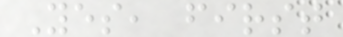Yes, first
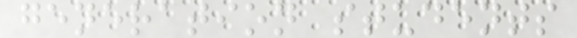generation students
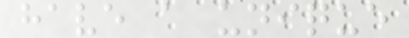have a unique
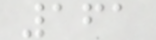161
